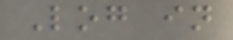Log in
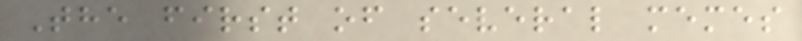The first of several memes
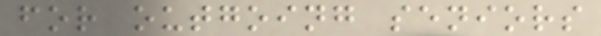for outgoing seniors
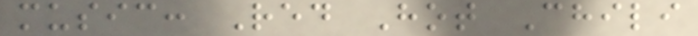music: Red Hot Chili
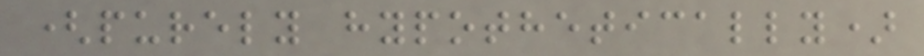(purely hypothetically)
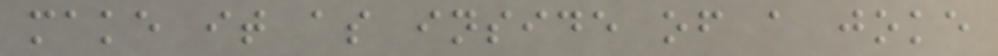make it as inside of a joke
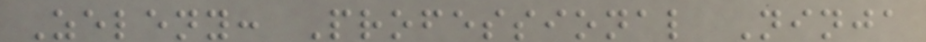Zeleny: Professional Ninja
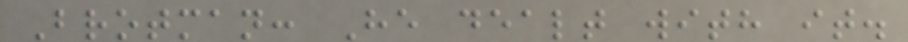Brotman: He dealt with it.
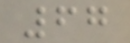67
